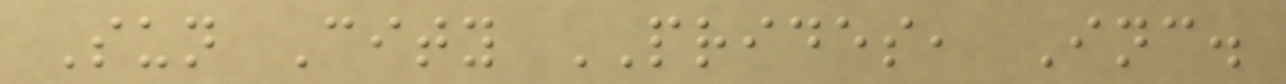Sun City PRIDES, Inc.
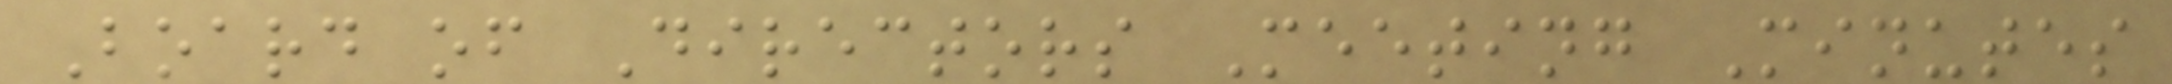Board of Directors Meeting Minutes
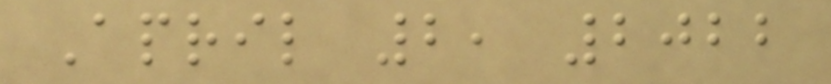April 2, 2022
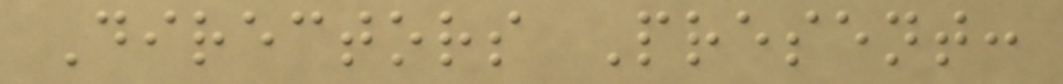Directors Present:
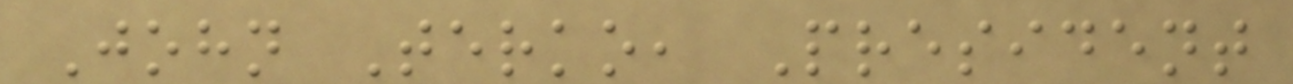John Terko, President
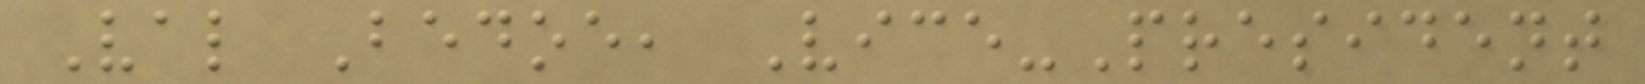Val Bedoe, Vice-President
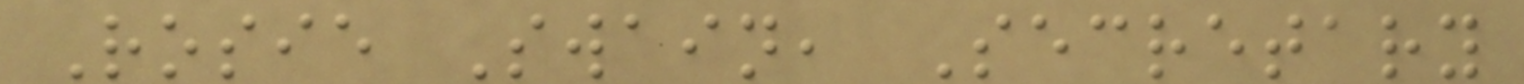Rosie Swain, Secretary
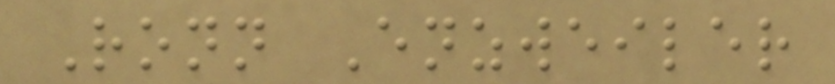Ronn Enzweiler
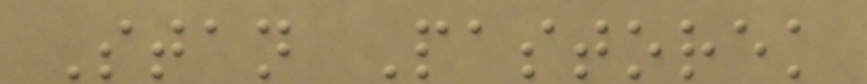Stan Pastorek
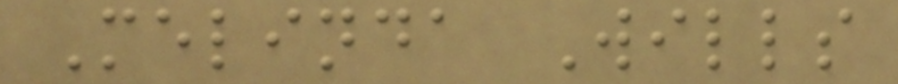Melinda Wills
